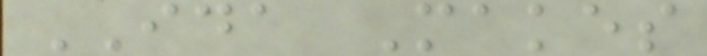IDA Makes
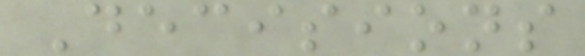Decisions
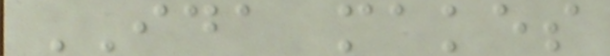IDA makes
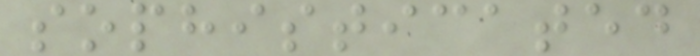sophisticated
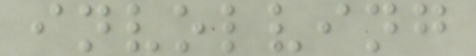involving
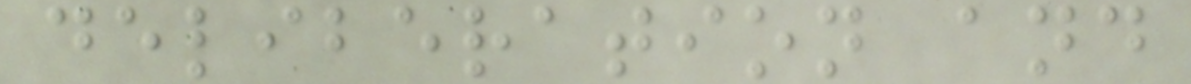deliberation and
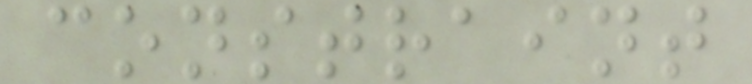constraint
